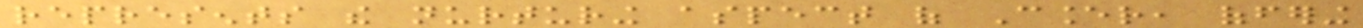represents the nurturing aspect of Cancer, offering
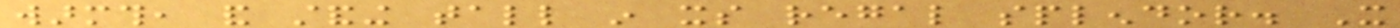warmth, and standing tall in its regal splendor. It
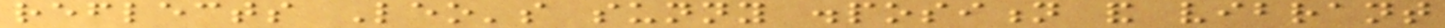reflects Leo's sunny disposition and vibrant
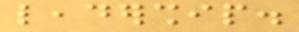leadership.
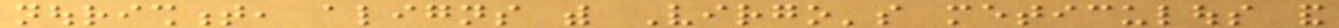nourishment, aligns with Virgo's meticulous and
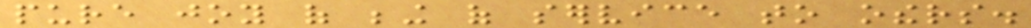pure joy of being of service to others.
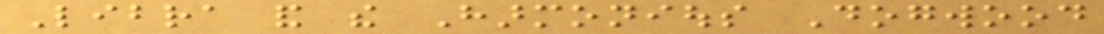Libra and the Harmonious Dogwood
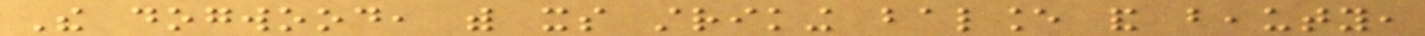The dogwood, with its striking balance and beauty,
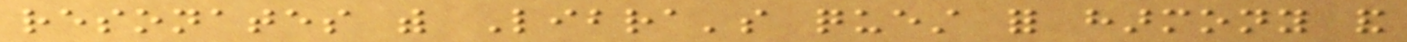resonates with Libra's quest for harmony and
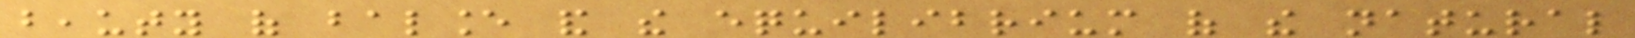beauty of balance and the equilibrium of the natural
